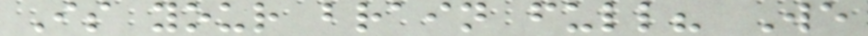Is your brain full? We
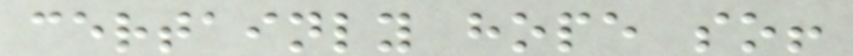certainly hope so!
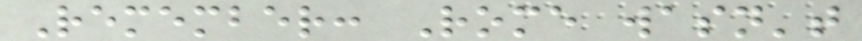Remember: Rome wasn't
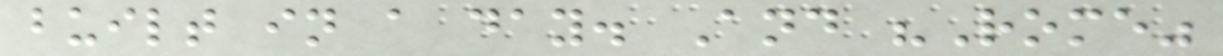built in a day. And "Rome"
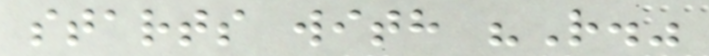starts with "R."
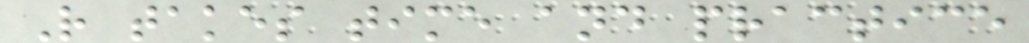R takes time and practice
